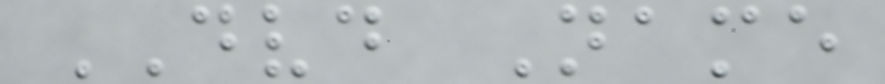DVD Name
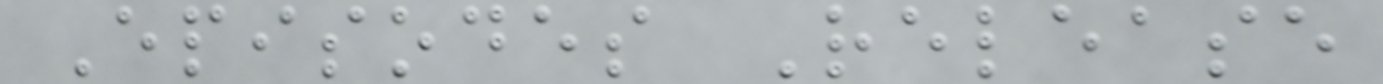Episodes Release
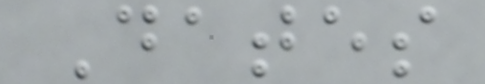Dates
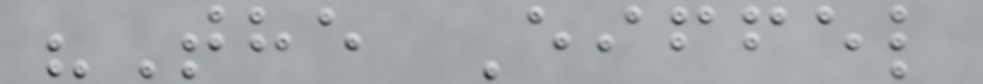"The Eiffel
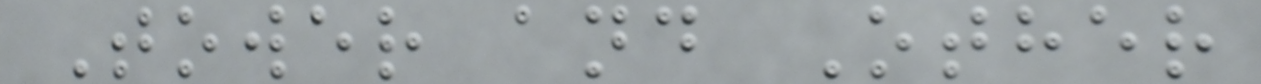Tower and Other
